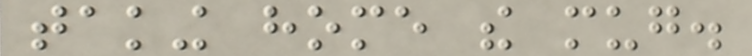taking home the mug.
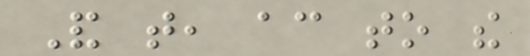And that, according to the
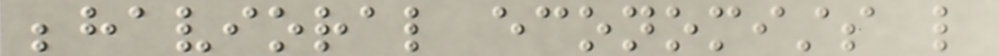behavioral economists like
